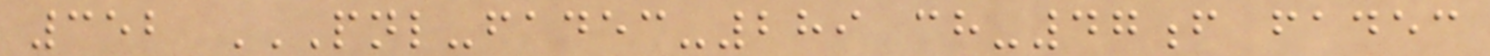352 PNL-FADEC-289 CH-47F FADEC
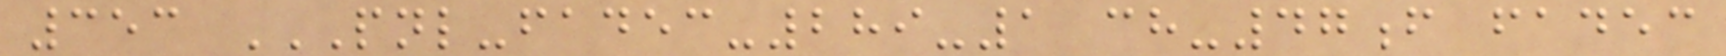353 PNL-FADEC-289-1 CH-47F FADEC
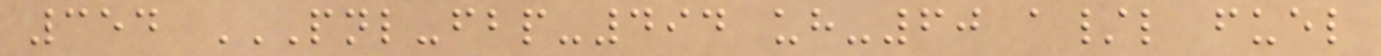354 PNL-FBP-494 UH-60 A/L FUEL
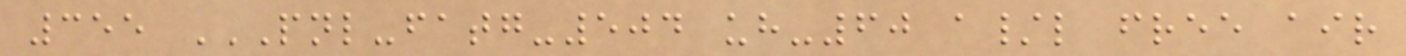355 PNL-FATG-504 UH-60 A/L FREE AIR
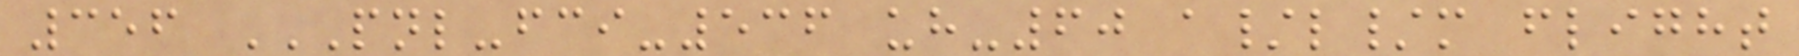356 PNL-FCI-536 UH-60 A/L/M FLIGHT
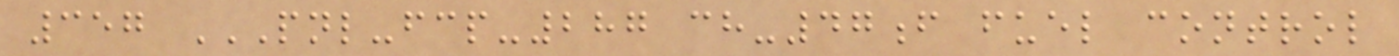357 PNL-FCP-287 CH-47F FUEL CONTROL
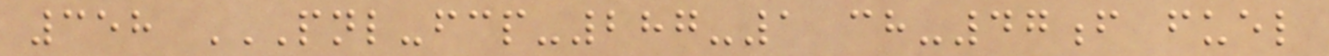358 PNL-FCP-287-1 CH-47F FUEL
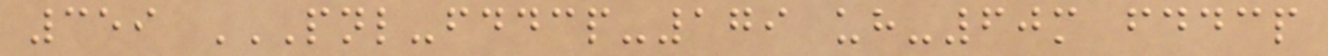359 PNL-FDDCP-179 UH-60M FDDCP
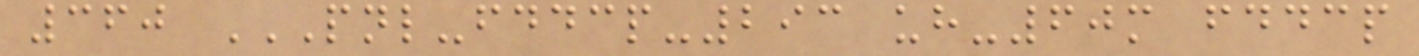360 PNL-FDDCP-293 UH-60M FDDCP
